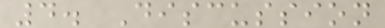4. Discussion
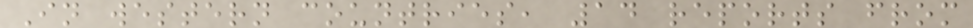In western countries, 14 reports from
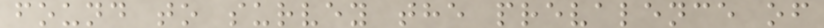found to survey the prevalence of
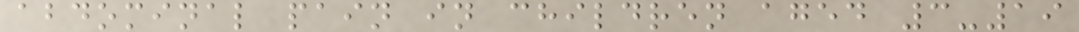abdominal pain in children aged 3-19
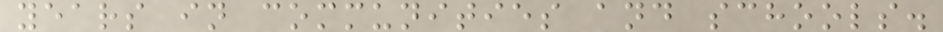years in communities and schools.
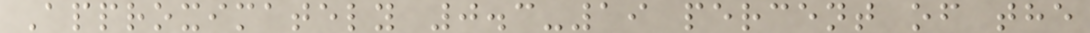Approximately 0.3-19 percent of the
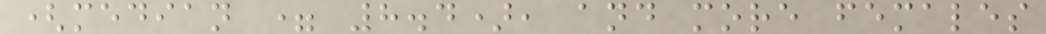(median = 8.4), and more females
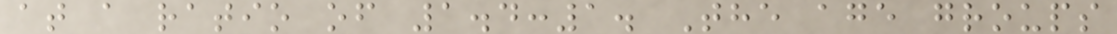at a ratio of 1.4:1. The age groups
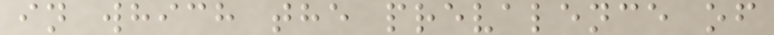in which the prevalence of
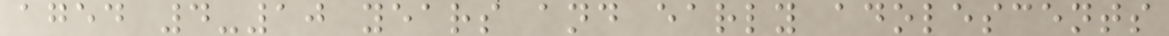aged 4-10 years and early adolescents
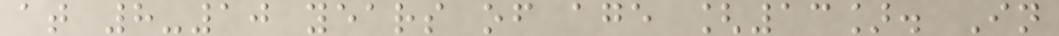at 8-10 years of age [13]. In
